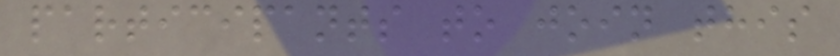participants to join this
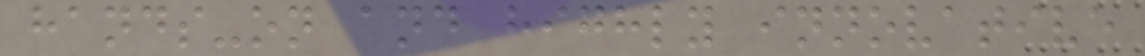hands-on and highly innovative
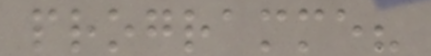programme?
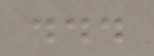...
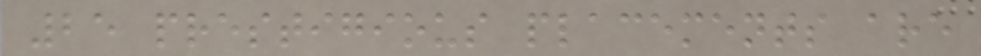25 prestigious placements are
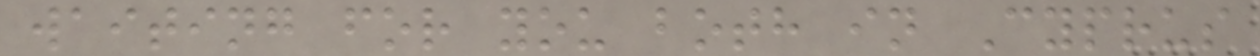waiting for you both in Cyprus
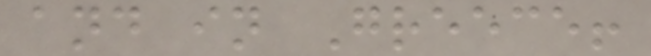and in Greece!
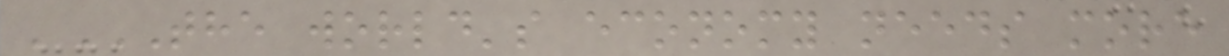'THE WORLD'S ECONOMY NEEDS MORE
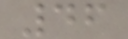46
